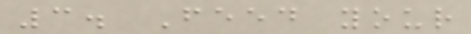3. Feed your
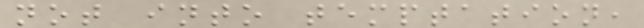not into temptation,
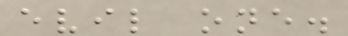evil one.
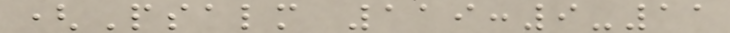(Psalm 119:9-11
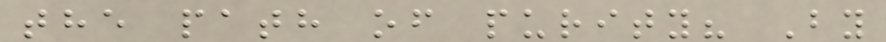the path of purity? By
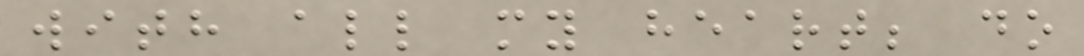with all my heart; do
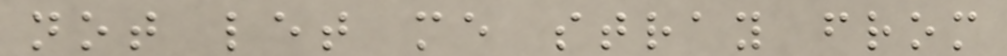not let me stray from
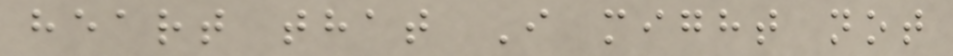heart that I might not
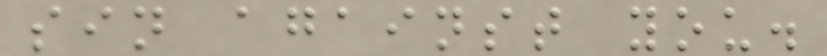sin against you.
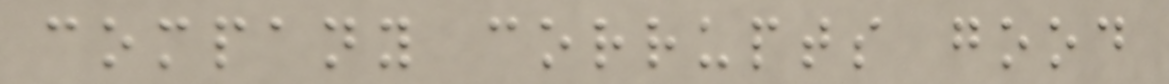company corrupts good
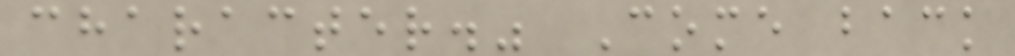character." Come back
